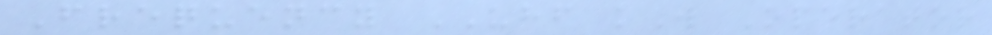Frequency UHF kW Operator
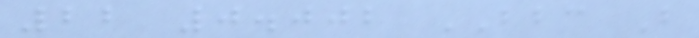22 0.002 BBC B
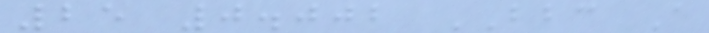25 0.002 BBC A
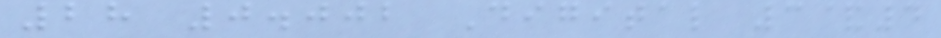28 0.002 Digital 3&4
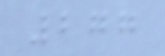277
